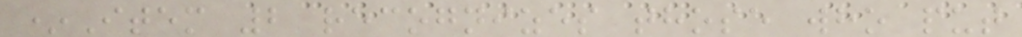*Item 2 recognizes those who put
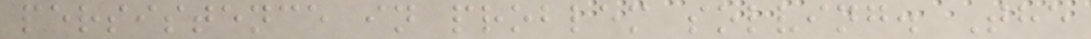persistence in problem solving. The
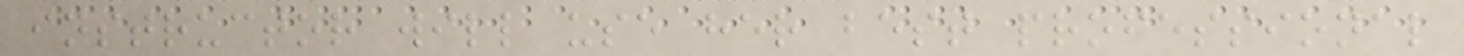instructor will use her best professional
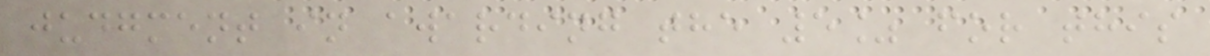judgment in awarding the 5% for this
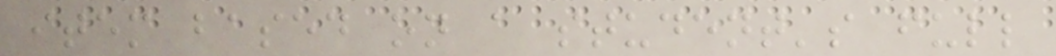item based on a student's full
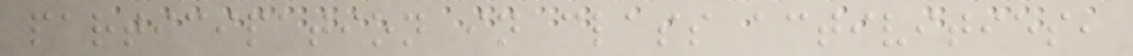participation in class activities,
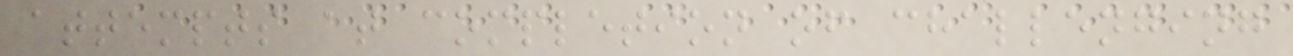attempts at completion of challenging
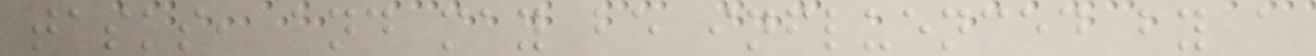tasks, and may be influenced by a
